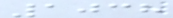1038
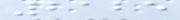2125
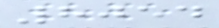8054
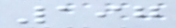197
